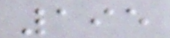195
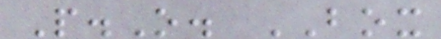P.O. BOX
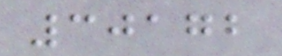30172
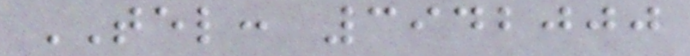TEL: 3942000
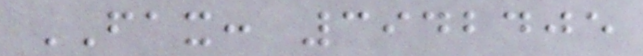FAX: 3942405
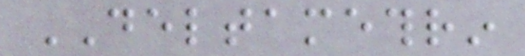DELTAMETHRIN
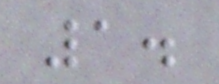1.
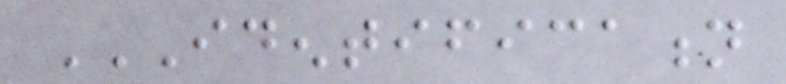IDENTIFICATION
